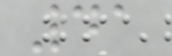41
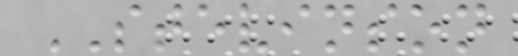STEVINSON
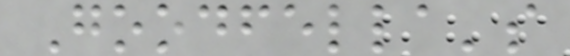Goodfella's
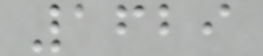1629
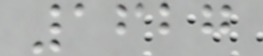1627
